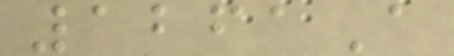1261A
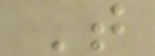T
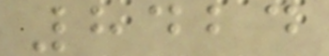8424
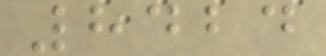8424
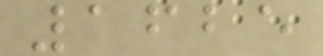1625
